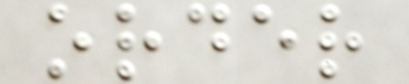order
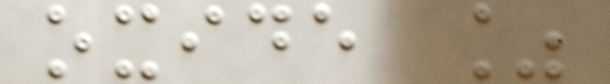oxide %
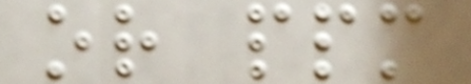or ppm
